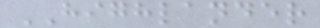HIGHLANDER
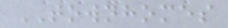TOWNHOMES
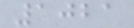1021
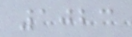1023
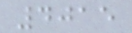4015
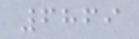6869
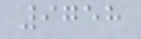9758
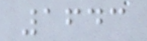1643
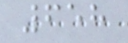658
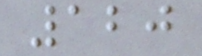120
